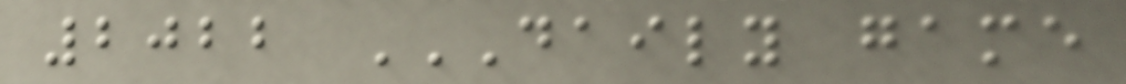2022 DAILY GAME
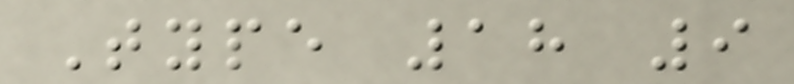Type 18 9
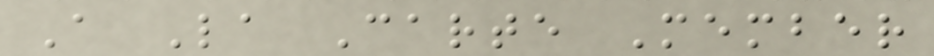A La Carte Member
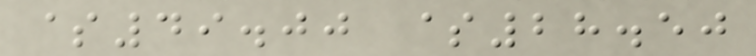$49.00 $28.50
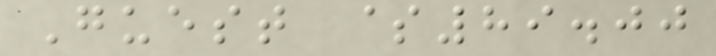Guest $89.00
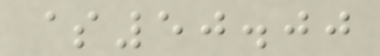$50.00
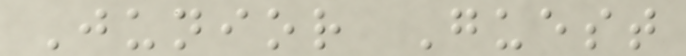Junior Guest
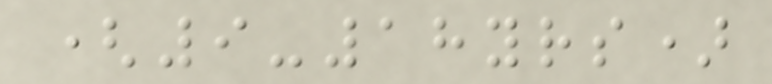(9-18yrs)
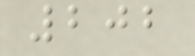202
